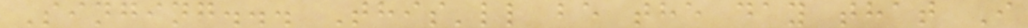Singing... This'll be the day that I
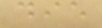die
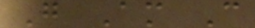G Am C
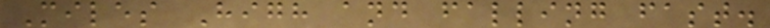Miles High and falling fast.
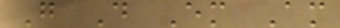G D Em Am
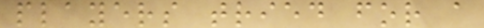players tried for a
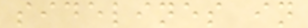sidelines in
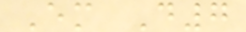Em D7
